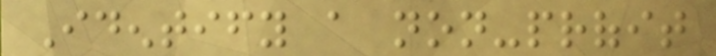Identify a non-profit
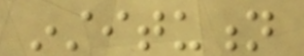institution
